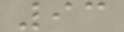93
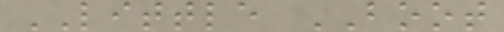LITTLE BOOT
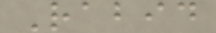Rabid
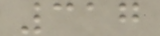317
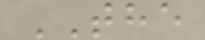THE
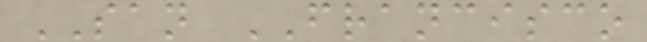SAN FRANCISCO
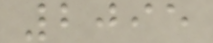2095
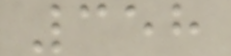358
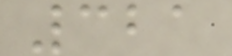321
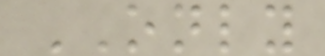ONLY
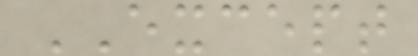EXCEPT
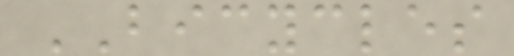BICYCLES
